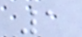1
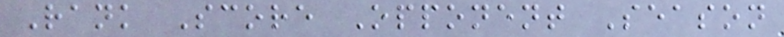Rank Score Opponent Season
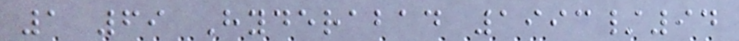1 69 Hyderabad 1993/94
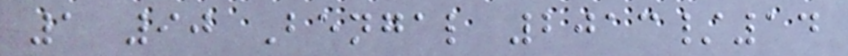1 90 Bengal 2013/14
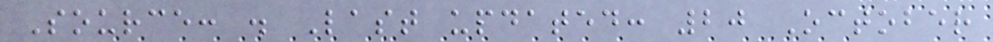Source: . Last updated: 20 October
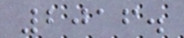2016.
